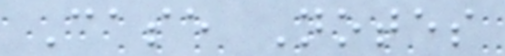Case Notes
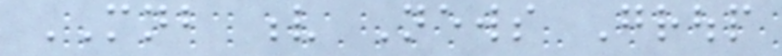MNB v News Group
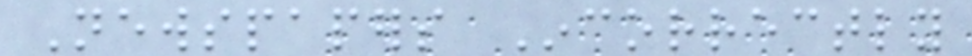Newspapers Incorrectly
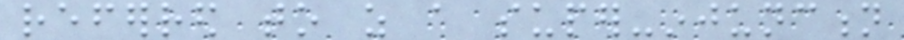referred to as a super-injunction
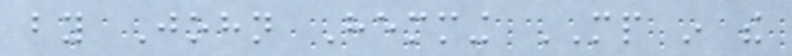by John Hemming MP in the
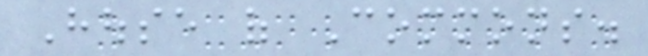House of Commons.
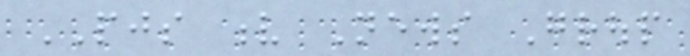PJS v News Group
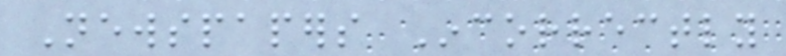Newspapers Incorrectly
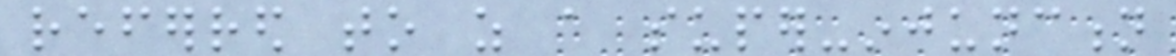referred to as a super-injunction
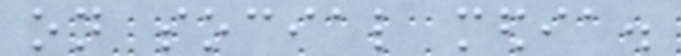on social media.
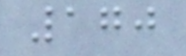170
